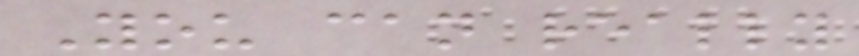You can really
